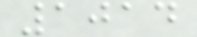1014
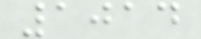1014
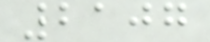2107
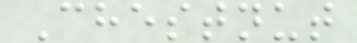Chestnut
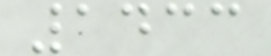1433
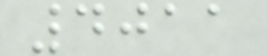4011
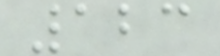123
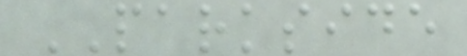PARKSIDE
